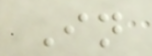In
